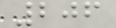206
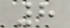8
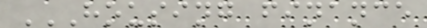HOUSING FINANCE
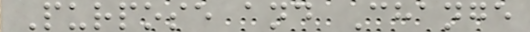Purpose and Change
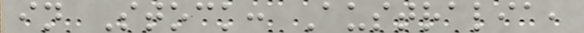in Stock: Australia,
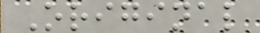Original
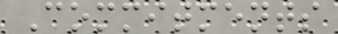Commitments
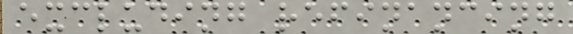excluding refinancing
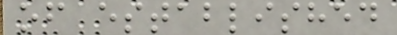of established
